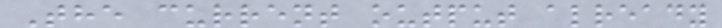The current output already
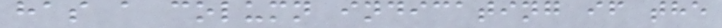has a column indicating if the
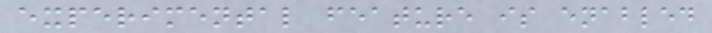experimental feature is enabled
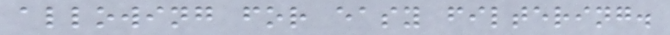allowing for easy filtering.
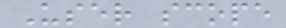User scope
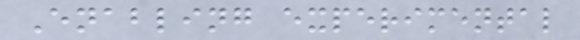Enabling experimental
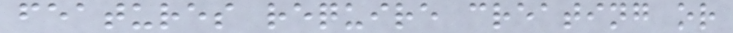features require creating or
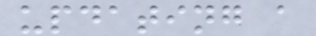updating a
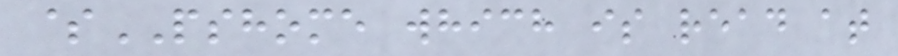$PSHOME which is read at
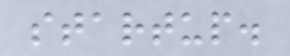startup.
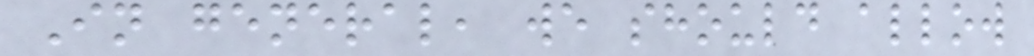In general, we should allow
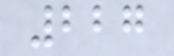227
